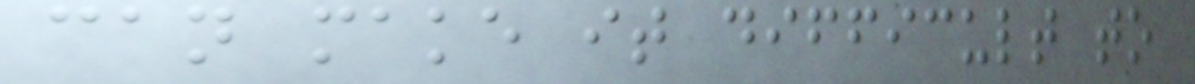can make it difficult to
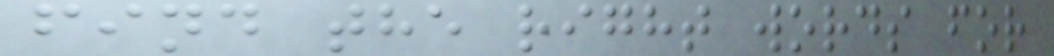find the right words for
